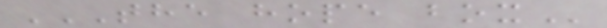THE HOPE BOX
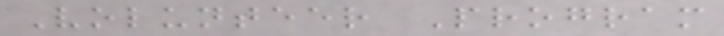Volunteer Program
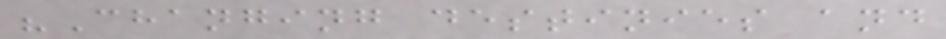"Changing destinies and
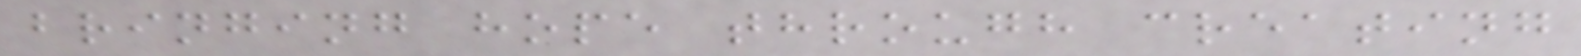bringing hope through creating
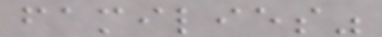families"
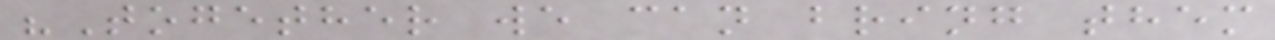"Together we can bring them
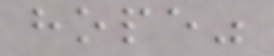hope"
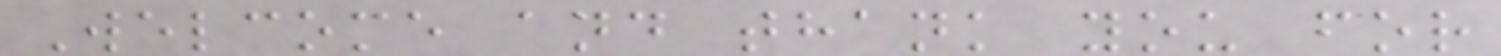Welcome and thank you for
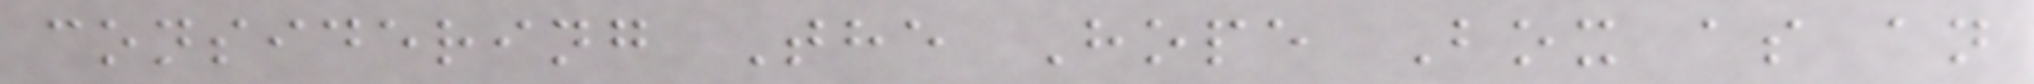considering The Hope Box as an
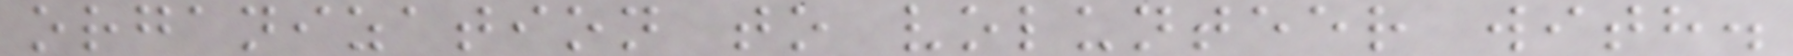organization to volunteer with.
